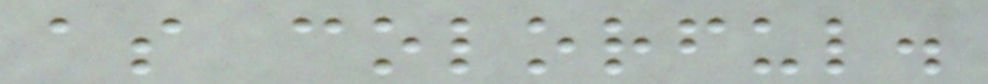as colorful.
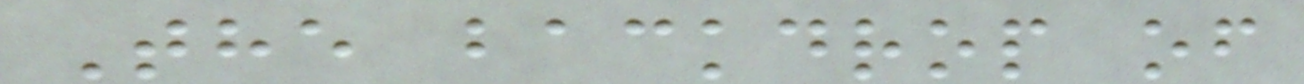The backdrop of
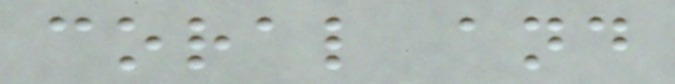coral and
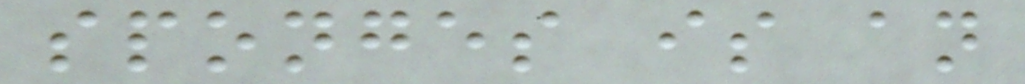sponges is an
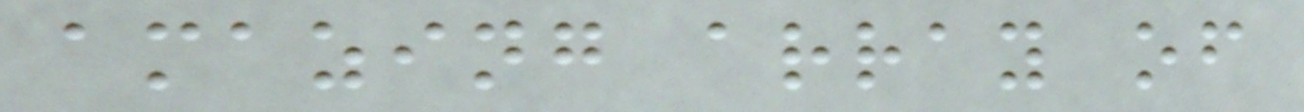amazing array of
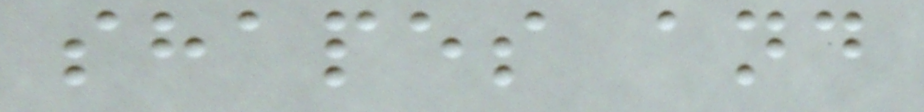shapes and
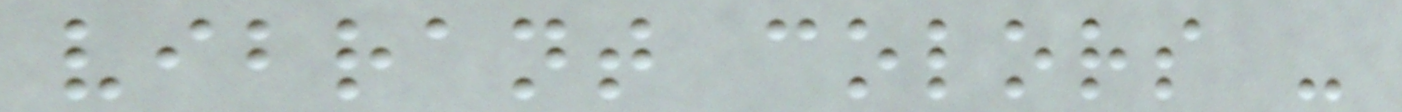vibrant colors -
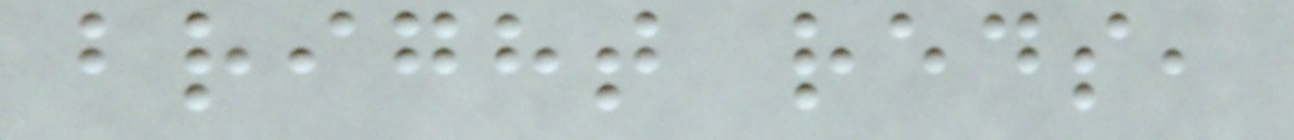bright reds,
